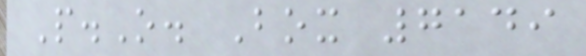P.O. Box 7149
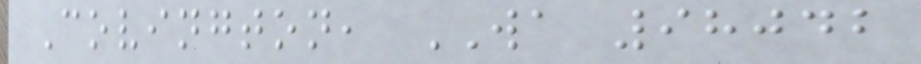Covington, WA 98042
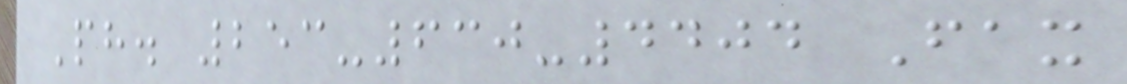Ph. 253-630-4404 Fax
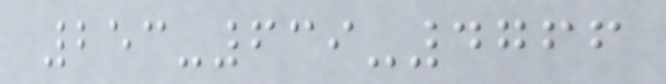253-639-4766
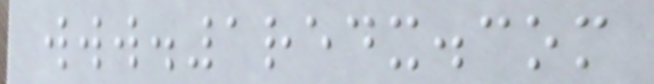www.1redx.com
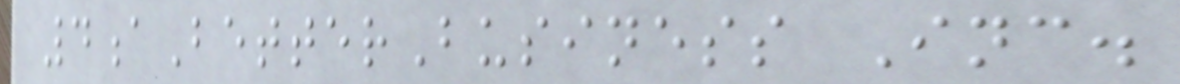4aBetterBusiness Inc.
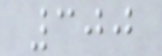300
